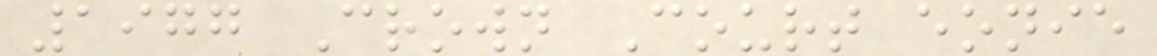1977 Crown Court eonie
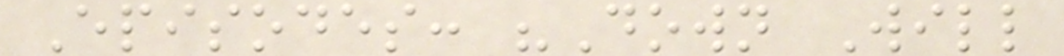Episodes: "Down Will
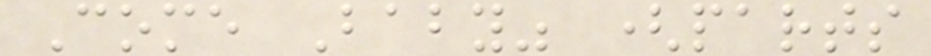Come Baby" (parts
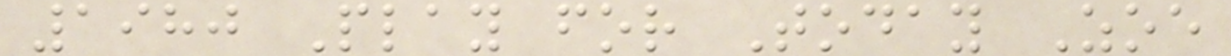1980 Play for Today Zoe
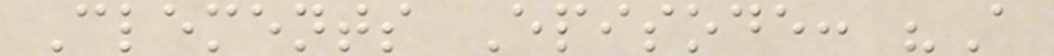Clements Episode: "A
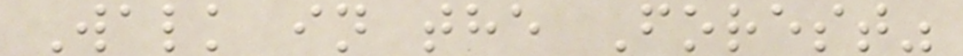Walk in the Forest"
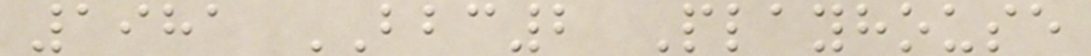1981 BBC2 Playhouse
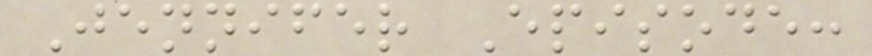Jennifer Episode:
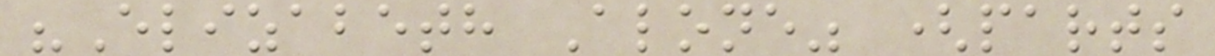"Elizabeth Alone" (parts
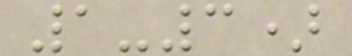1-3)
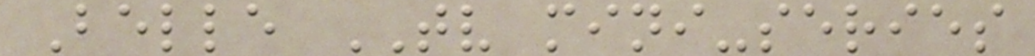Belle TV mini-series
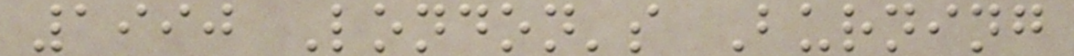1990 London's Burning
